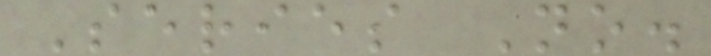Series No.
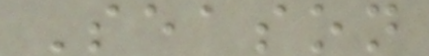Season
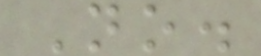No.
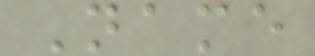Name
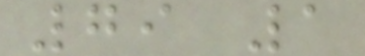79 1
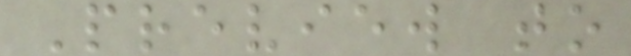Preview to
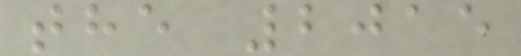the 2015
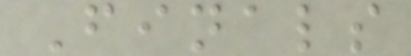Finals
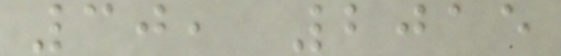30, 2015
